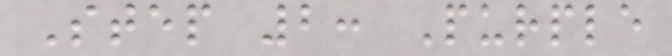Step 2: Purple
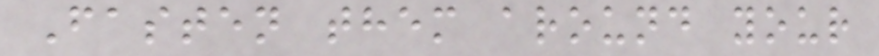Fasten them around your
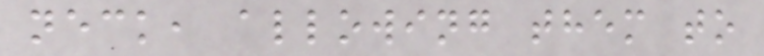neck, allowing them to
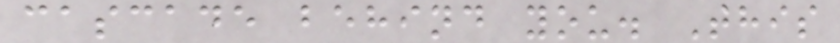cascade behind you. This
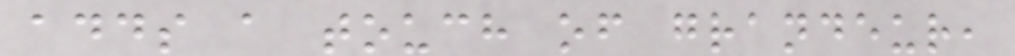adds a touch of grandeur,
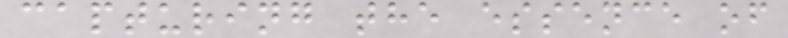capturing the essence of
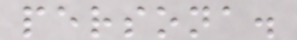persona.
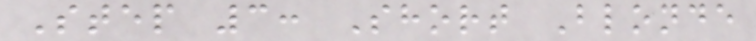Step 3: Short Blonde
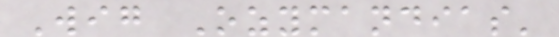Wig Ozymandias'
